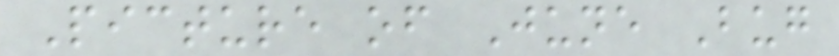Picture of June Bug
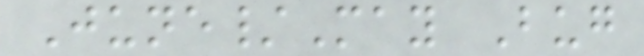June/May Bug
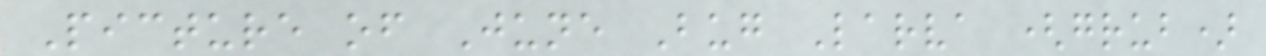Picture of June Bug Larva (grub)
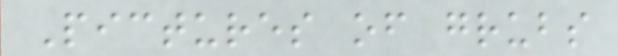Pictures of grubs
